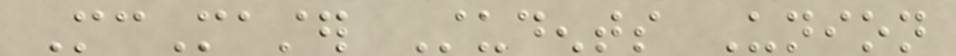McMaster Students Union
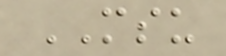MSU
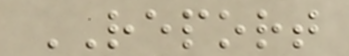REPORT
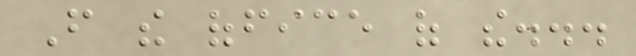From the office of the...
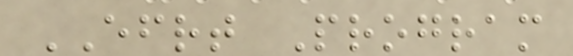EFRT Program
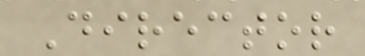Director
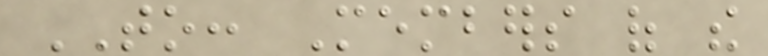TO: Members of the
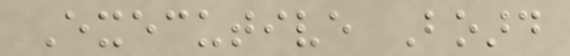Executive Board
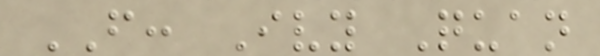FROM: Ivy Quan
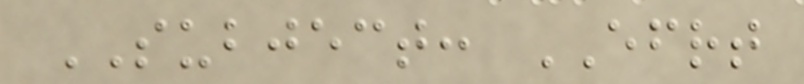SUBJECT: EFRT
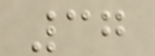37
